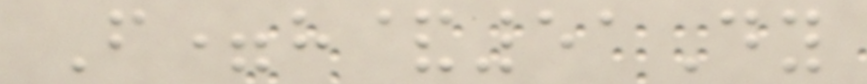F=h&51Dy
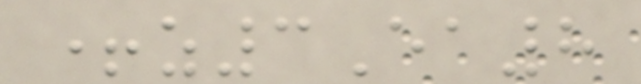+z3Ea8
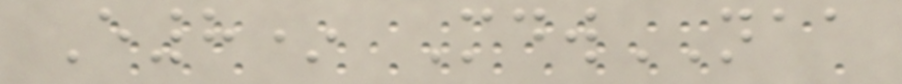E8* MdwNAA
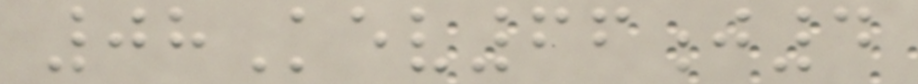08Kev66j4
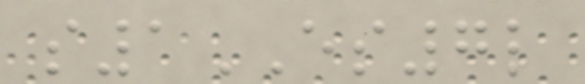s1ES7l
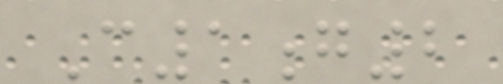C1g2
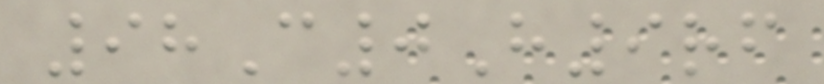98C0H9rf
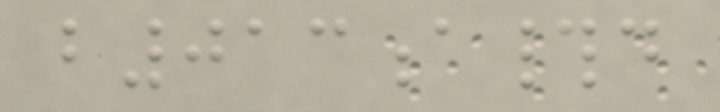b013a#d
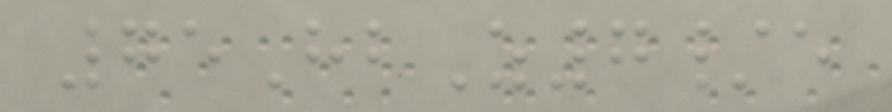75HbZ7/e
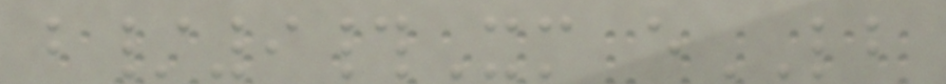b/9#Xm eLB
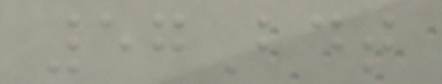57Bdt
